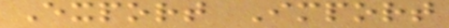Export Import
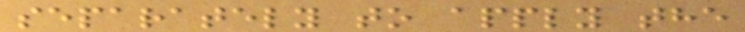separately to apply the
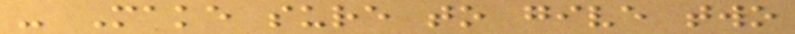- Make sure to give two
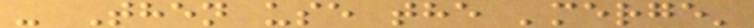- Then use the 'merge'
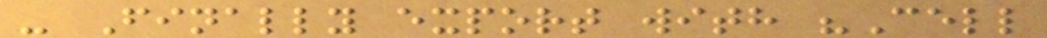- Finally export with "Cell
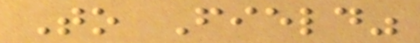To Field"
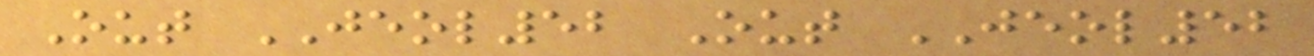Out JEOL52 Out JEOL52
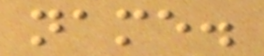name.
